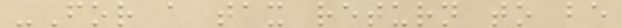-For a tax return to be
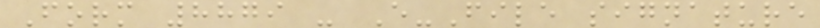Form 8879 - E-File signature
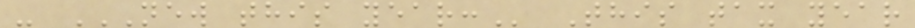- NEW THIS YEAR: This tax year
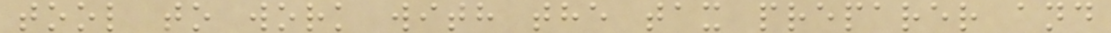tool to work with the tax preparer and
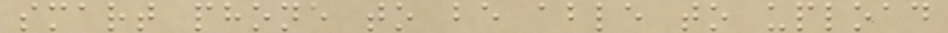smart phone to be able to upload
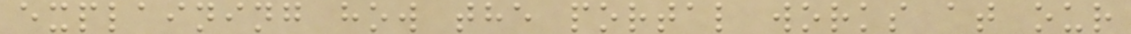explaining how the portal works at our
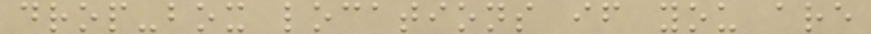drop-box locations if you are
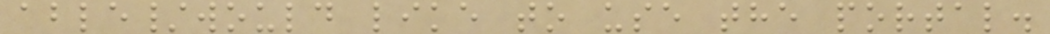able/would like to use the portal.
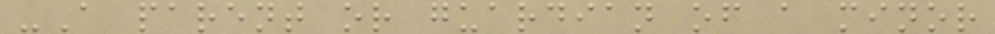-A parent or guardian of a minor
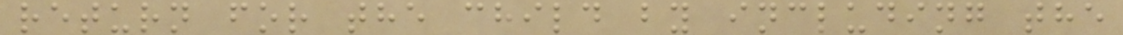return for the child by including the
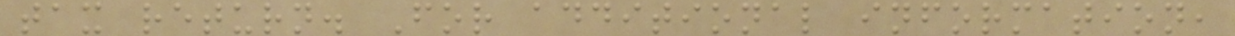tax return. For additional information,
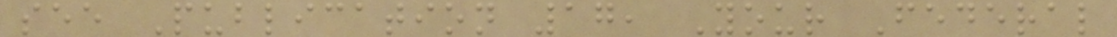see Publication 17, Your Federal
